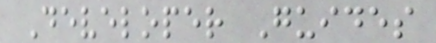Developer Guides
